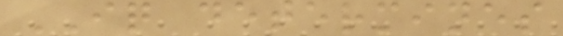IQ determines
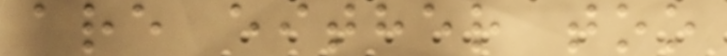are either too
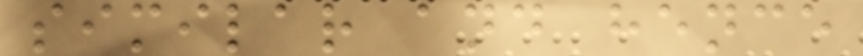similar and hence
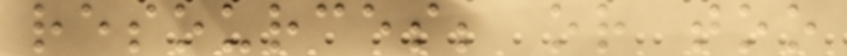resources; or too
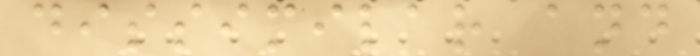dissimilar and
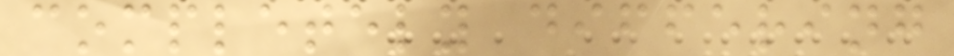completely differing
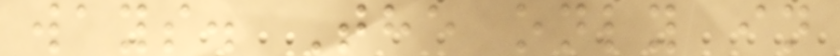ways. The only in
